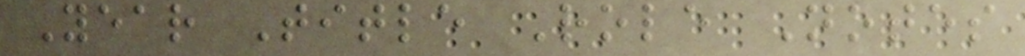Year Title Role Notes
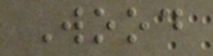Wood
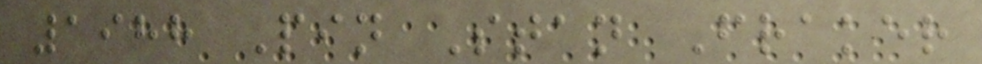1988 Pin Stan Fraker
